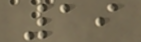19
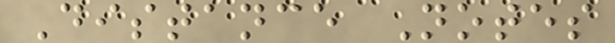Distance Notes
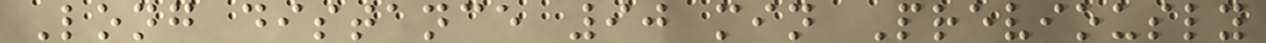Long distance 90 min Previously
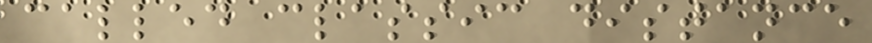called classic distance
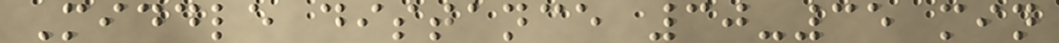Middle distance 30-35 min
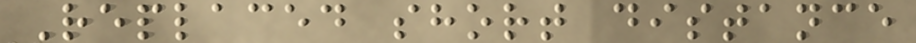Replaced short distance
